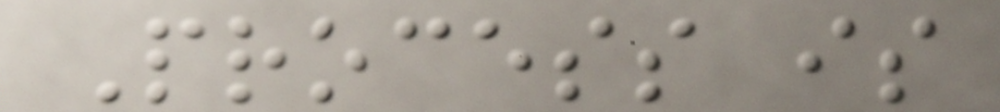Process is
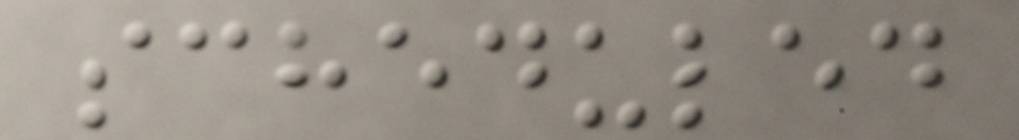scheduled
